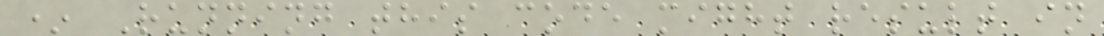* Running this code might result in
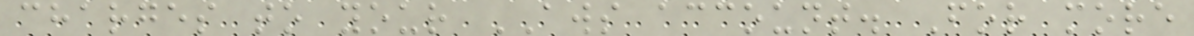charges to your AWS account. For more
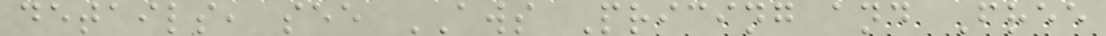details, see AWS Pricing and Free
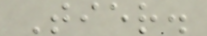Tier.
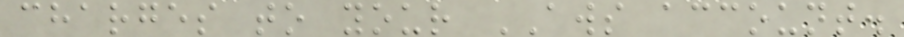charges to your AWS account.
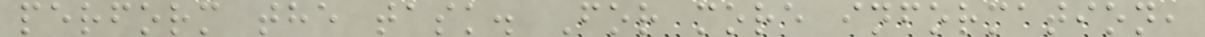perform the task. For more information,
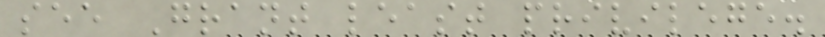see Grant least privilege.
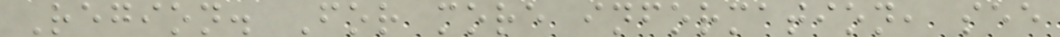Region. For more information, see
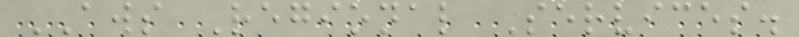AWS Regional Services.
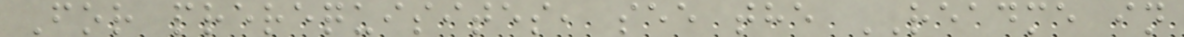For prerequisites, see the README in
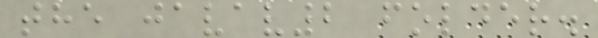the javav2 folder.
